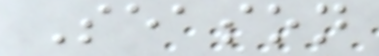Season
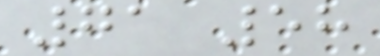71 58
